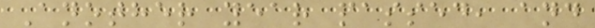Another year passed, and
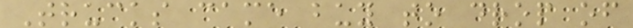Trucks came buy to drop of
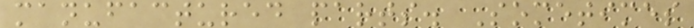manufactured parts. Sometimes
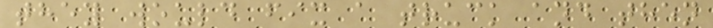they would fix a truck and then
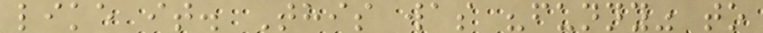like it. This was "funny" to
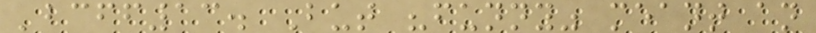'bcff13. But "funny" meant an
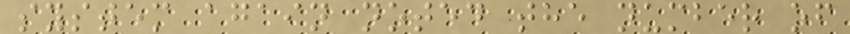system again noted the number of
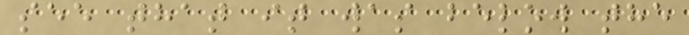see that it was below the
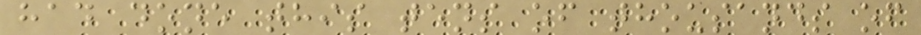had done this tens of thousands of
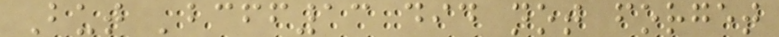But 'bcff13 did not forget
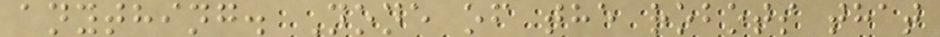anything. None of the robots that
